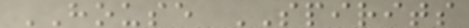HOUSE SPIRITS
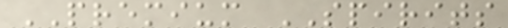PREMIUM SPIRITS
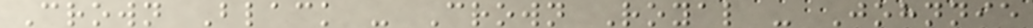Crown Black - Crown Royal - Johnnie
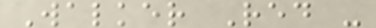Walker Red -
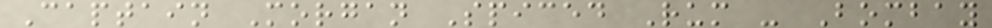Captain Morgan Spiced Rum - Bombay
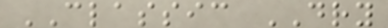CLASSIC DRY
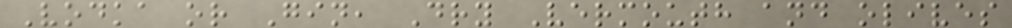Vodka or Gin, Dry Vermouth and olives
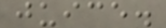juice.
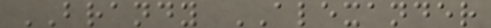BRANDY ALEXANDER
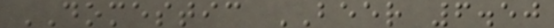DOMESTIC BEER 6.50
